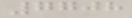7708
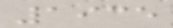1935
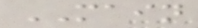MAIN
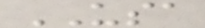USA
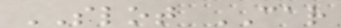SLOT CAR
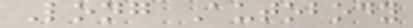Long Autobody
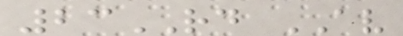23RD AV
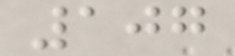107
